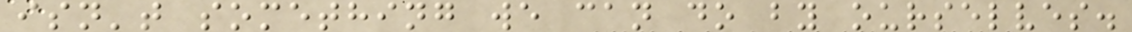isn't something we can do by ourselves.
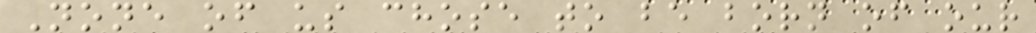None of us chose to be born of our
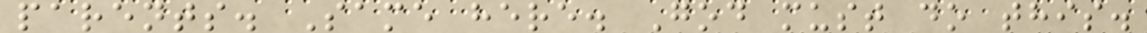parents. Same here. God must do this.
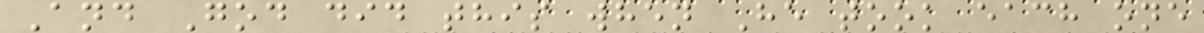And God did this when He took each one
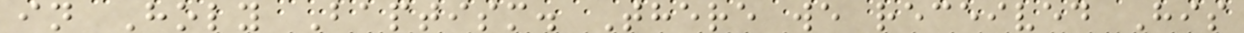in Holy Baptism. There we received His
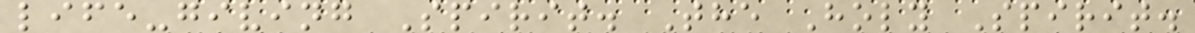life-giving Spirit. The Holy Spirit.
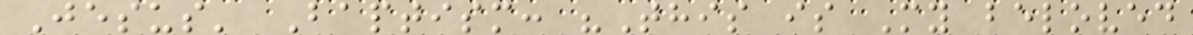Jesus' Baptism: "This is My beloved
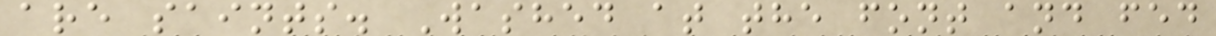are saints. Washed at the font and fed
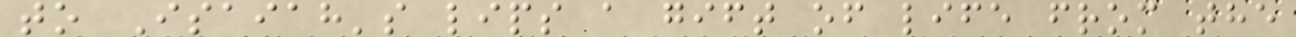to Isaiah's lips a gift of life from the
